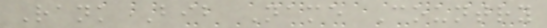Rank Bib Name Country
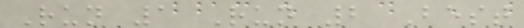Run 1 Run 2 Best
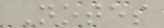Notes
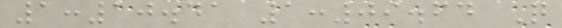1:10.41 1:09.64 Q
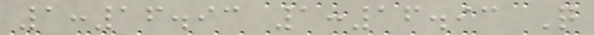1:16.93 1:16.93 Q
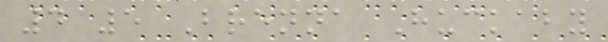4 5 Brenna Huckaby
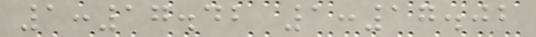1:17.42 1:17.02
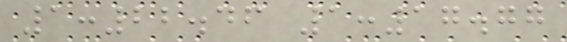1:22.46 1:17.77
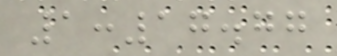1:17.77
